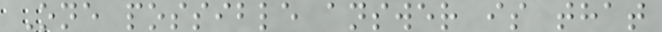One possible answer is that
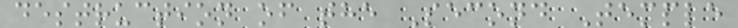destruction of the Second Temple
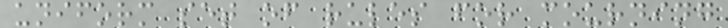uniform set of rules for mourning
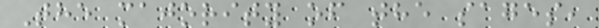The majority of the sages,
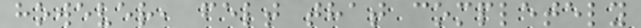however, felt that completely
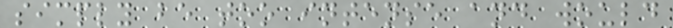simply be too intense and would
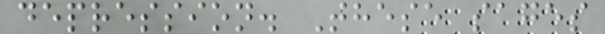depression. These sages
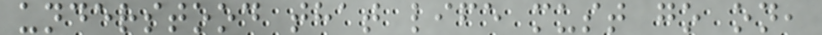understood that life must go on,
